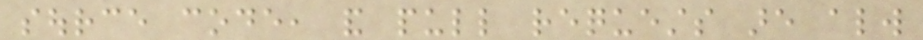source code, and pull requests are always
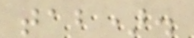tab).
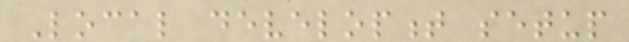Local development setup
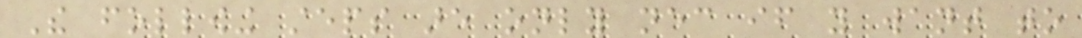The following steps are only necessary if you want to
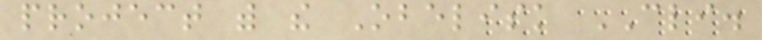project with the Obelisk CLI.
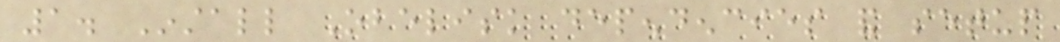1. Install Obelisk dependencies and setup
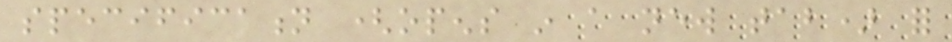specification (opens in a new tab) for
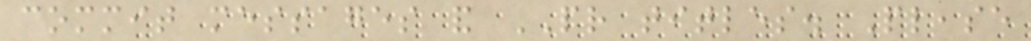commit messages and PR titles. Please
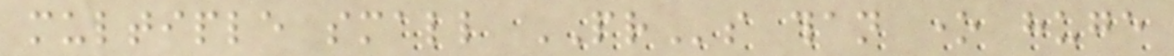multiple small PRs than one huge
